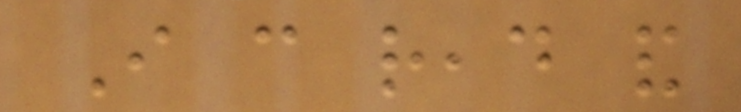I can read and
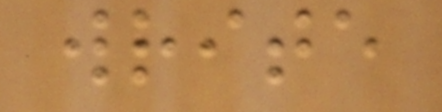write
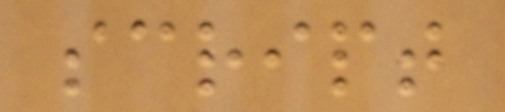script
